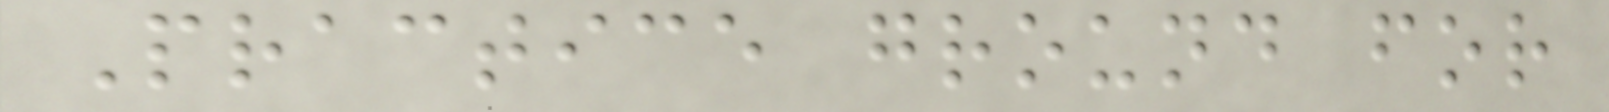Practice ground for
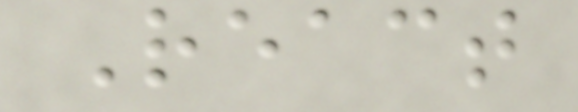React
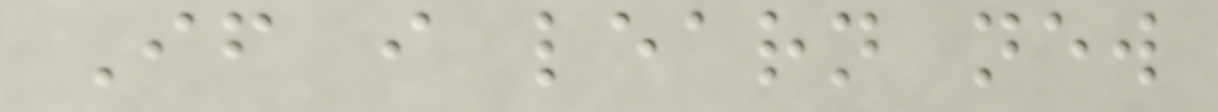If i learn new
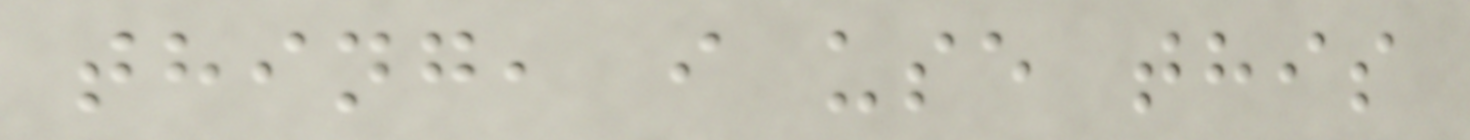thing, i use this
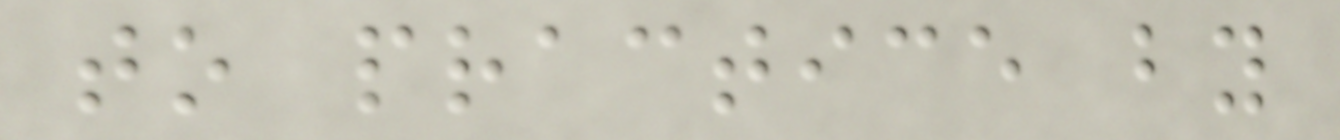to practice by
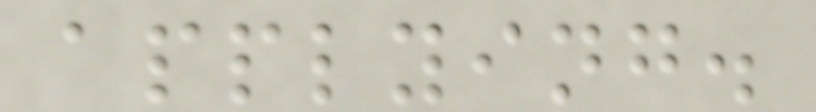applying.
